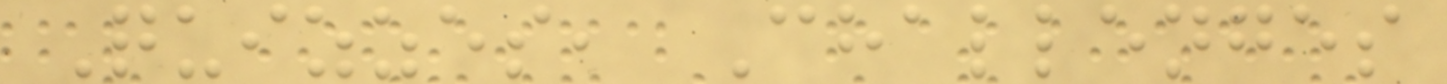Quizzes, Challenges
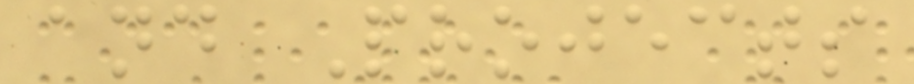and Projects
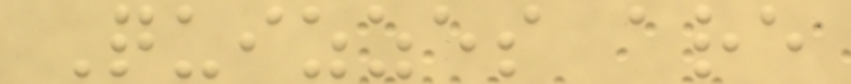Quizzes are
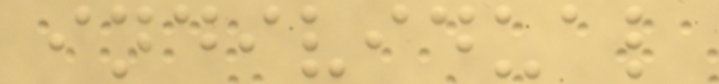individual
